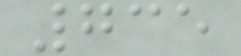735
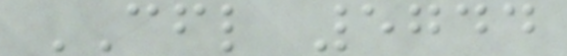CFL 5744
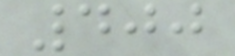400
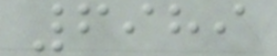6989
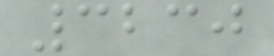3230
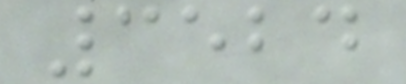3524
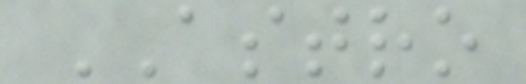ASTRO
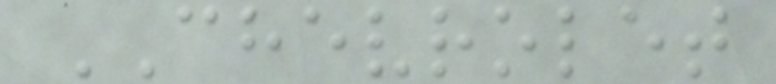CHEVROLET
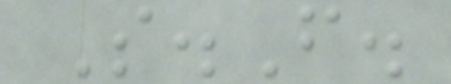S.F.
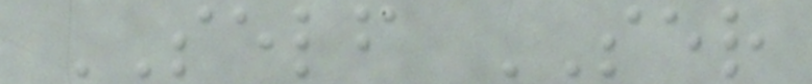SELF SER
